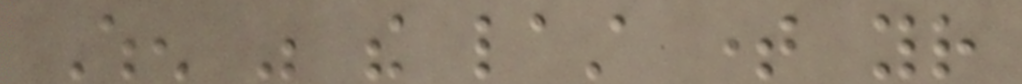When was the last time your
